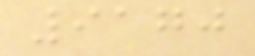9170
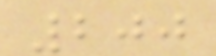200
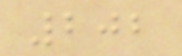202
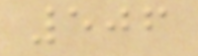506
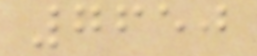7650
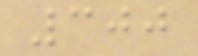300
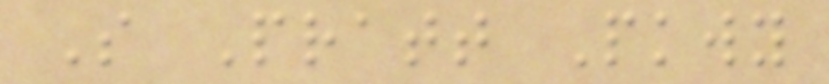S Pratt Pkwy
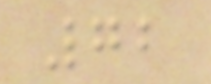72
